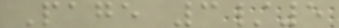Page 3/5
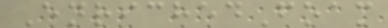EnrichedFoam
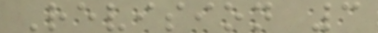Revision 3
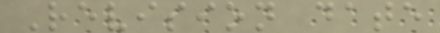Revision date
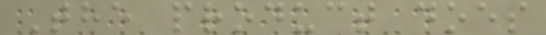The product does
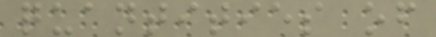quantities of
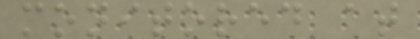monitored at
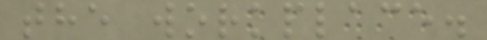the workplace.
